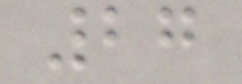27
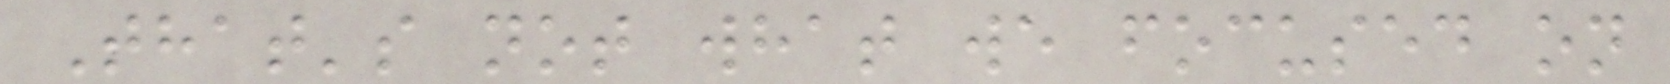That's not what we focused on
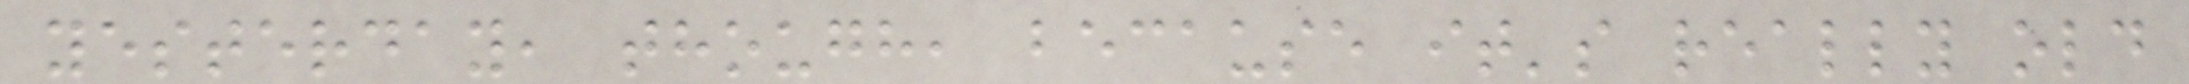yesterday, though, because it's really old
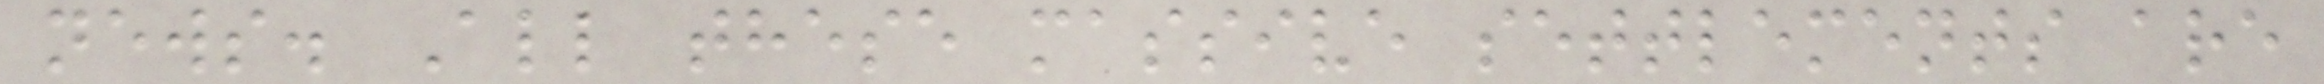news. All these massive settlements are
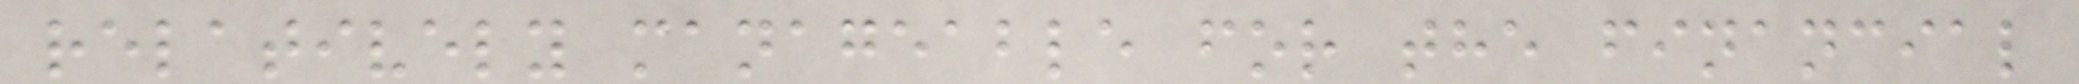relatively manageable for the financial
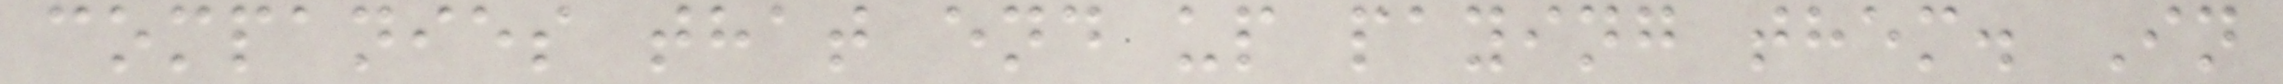companies that end up paying them. In
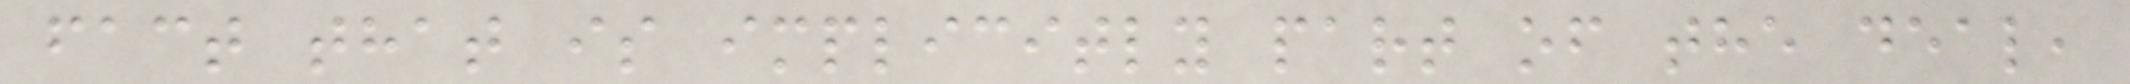fact that is implicitly part of the deal,
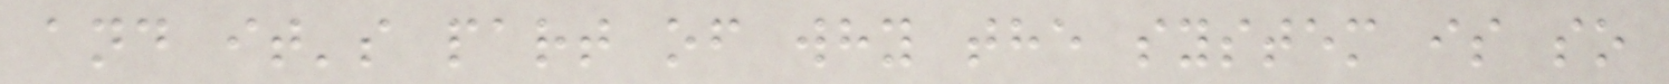and it's part of why the system is so
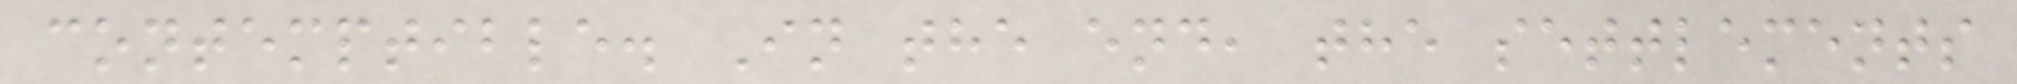contemptible. In the end, the settlements
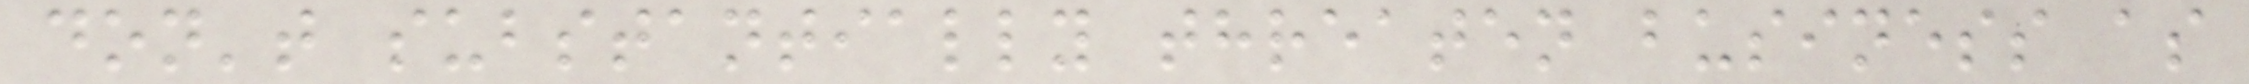don't substantially threaten business as
